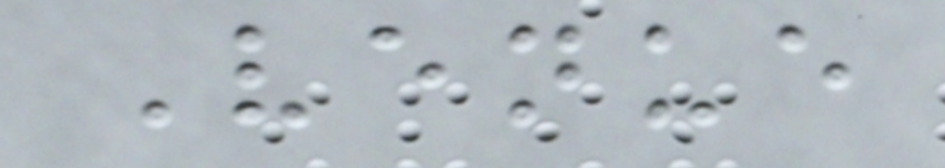Venue
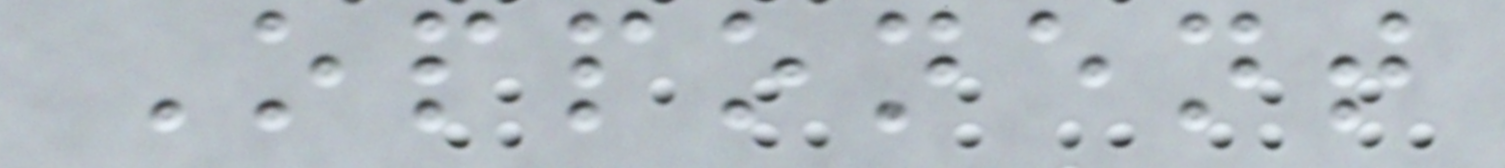Opponent
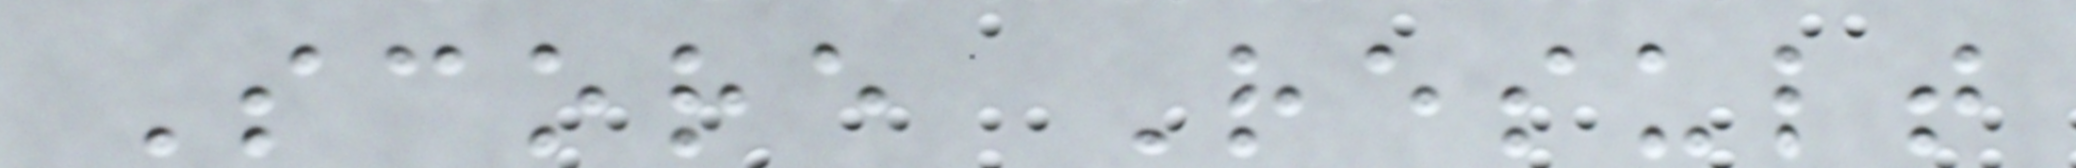Score Result
